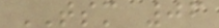TSM 06
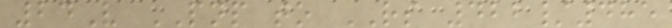24V PNP to RS 422/485
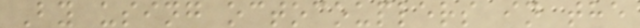By using octocouplers in the
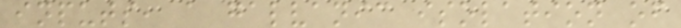inputs, a galvanic isolation of
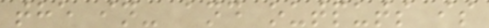the in- and outputs is
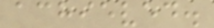achieved.
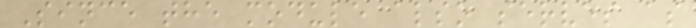Since the module also serves as
